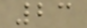23
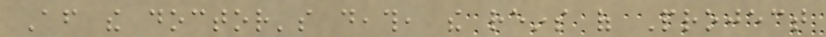After the doctor's death, the reins of Project
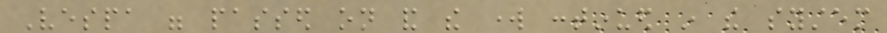Vespa were passed on and the work continued in the system
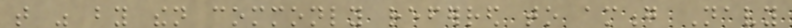that was by then commonly referred to among Navy
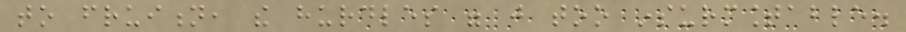to fruition, the hurdles were just too insurmountable.
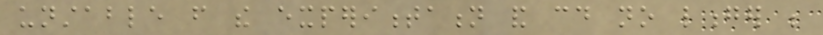unstable from the experimentation and could no longer be
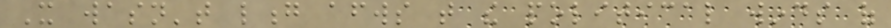It wasn't long afterwards that the political winds of
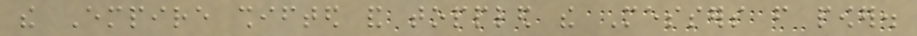the Empire shifted and toppled the Messers from power.
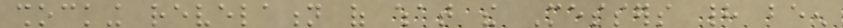shocking revelation of what the Messers had been
